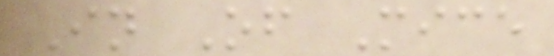In Of Mice
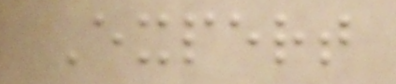Expert
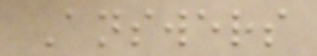Answers
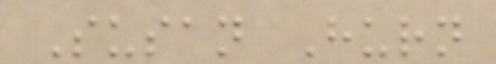Susan Hurn
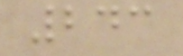243
